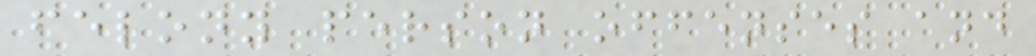felony person offenses and
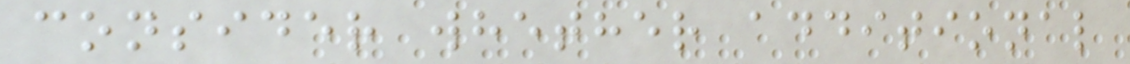consider whether additional
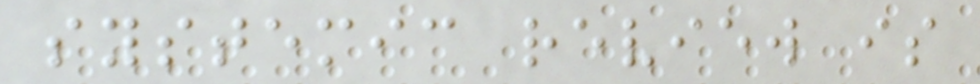systemic review is
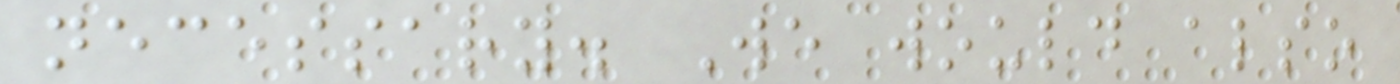necessary. We would also
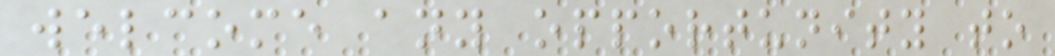welcome any opportunity to
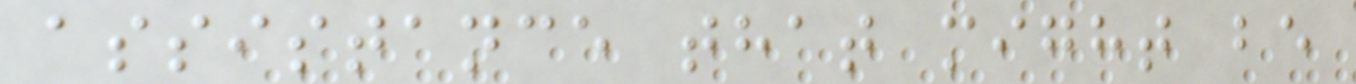assistance that might be
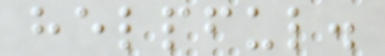helpful.
